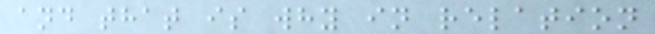and that is why in relation
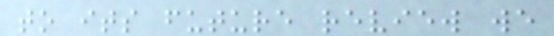to its future review we
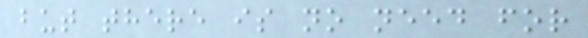but there is no need for
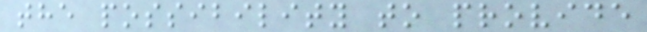the possibility to provide
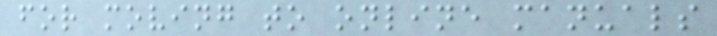for moving to online manuals
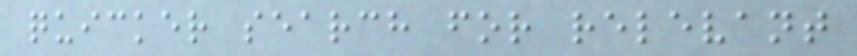quicker search for relevant
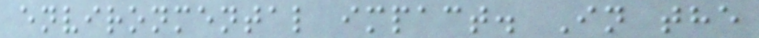environmental impact. In the
